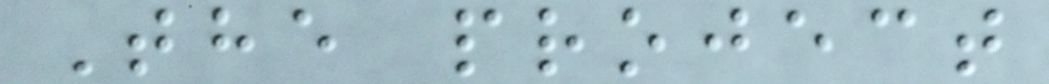The project
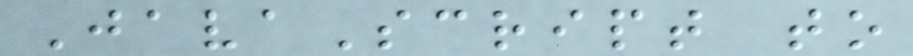JavaScript to
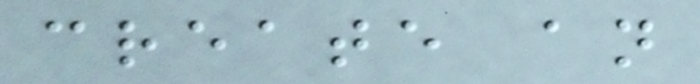create an
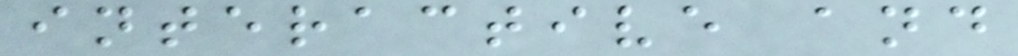interactive and
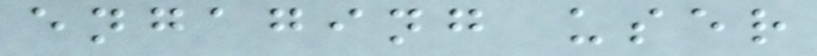engaging user
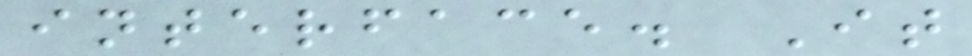interface. It
